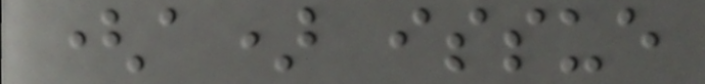(a) issue
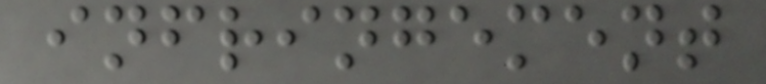infringement
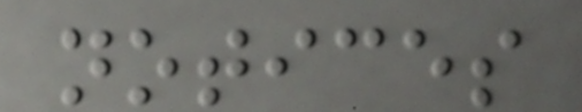notices
